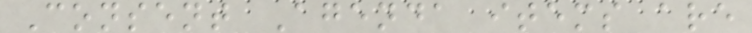Consent Agenda items are
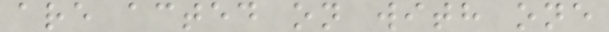are acted on with one
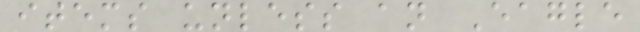items unless an Eagle
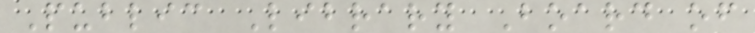Public Library Board of
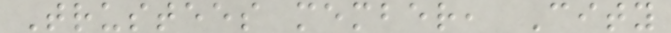Trustees member, City
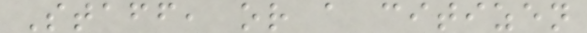Staff, or a citizen
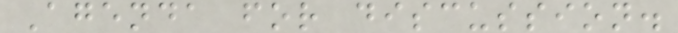Agenda for discussion.
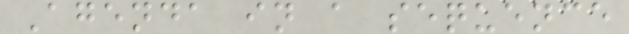Agenda in a sequence
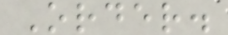Order.
